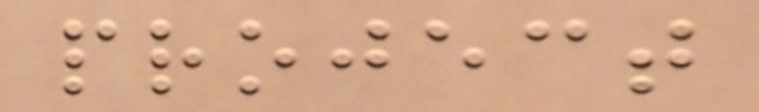project
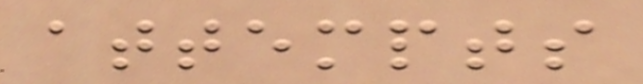attempts
